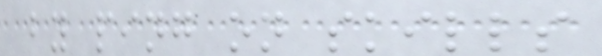by ping on skills
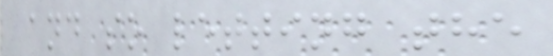and so letting the
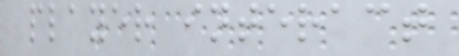player interact
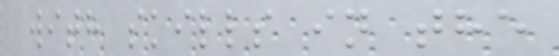with skills in the
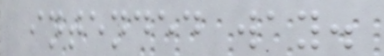intended way.
